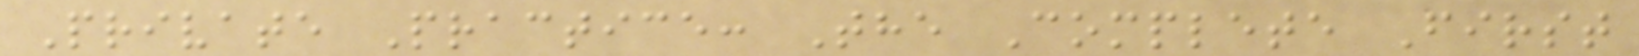Private Practice: The Complete First
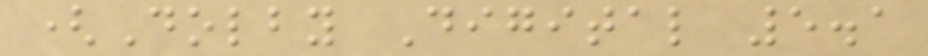(Dolby Digital 5.1
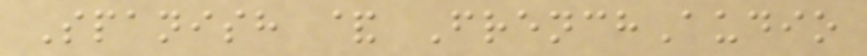Spanish & FrenchAudio
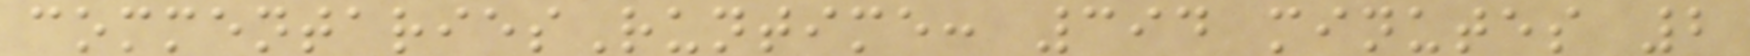commentariesRuntime: 394 minutes 2
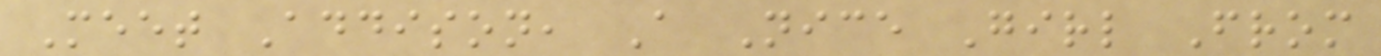Meet Addison, A Nice Girl From
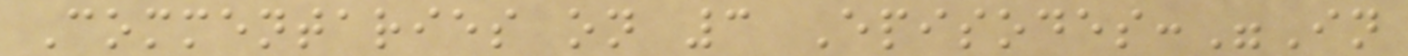Commentaries on 3 Episodes:"In
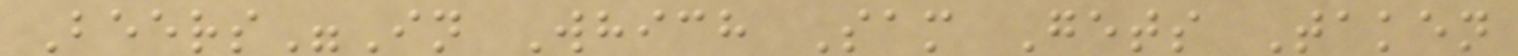Beers"In Which Sam Gets Taken
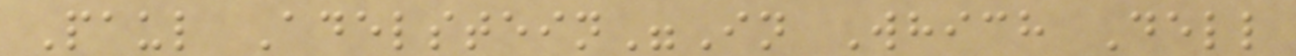Paul Adelstein"In Which Dell
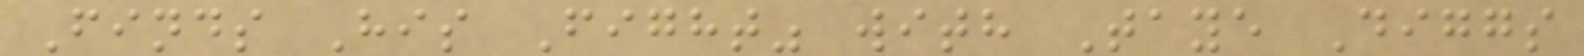Finds His Fight" with Taye Diggs
